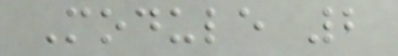Module 2
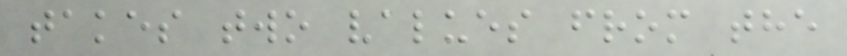takes two values from the
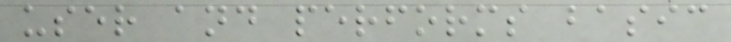user and performs basic
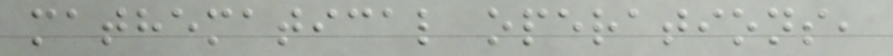mathematical operations,
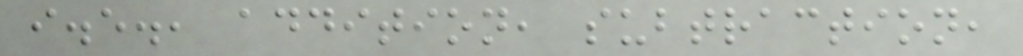i.e., addition, subtraction,
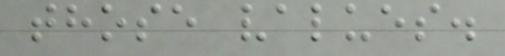those values.
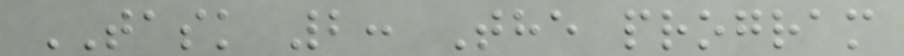TASK 2: The program
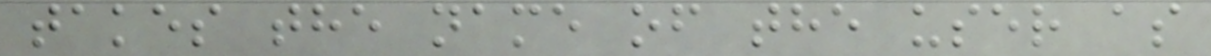takes the name of the user as
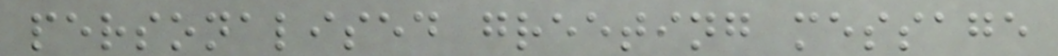personalised greeting message
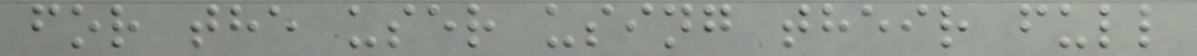for the user using their full
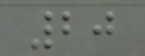20
